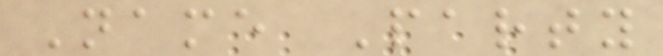Name Party
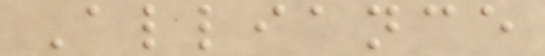Alliance
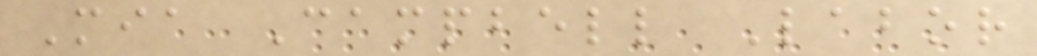Mia Campbell Labor
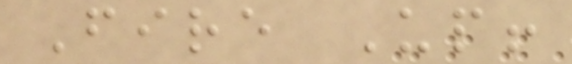Fire Up!
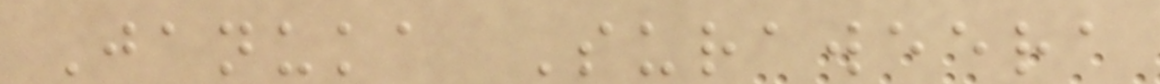Januka Suraweera
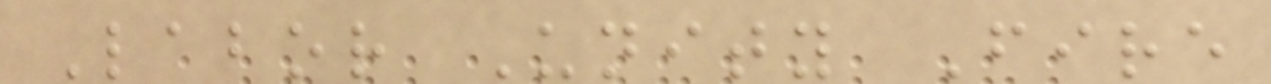Labor Unity Fire
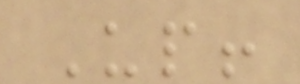Up!
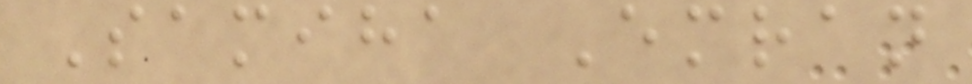Samiha Emran
